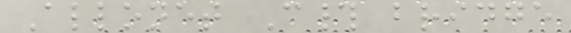Allonet C# bridge
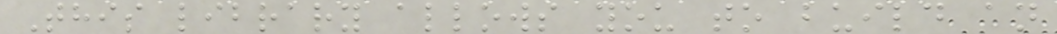This library allows you to build an
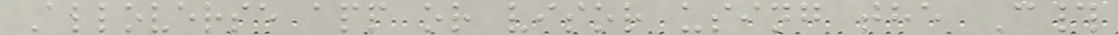Alloverse app or visor using the C#
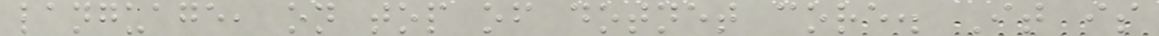language, on top of dotnet core. It is
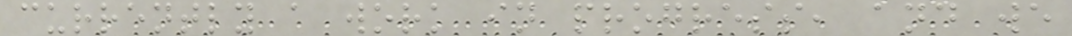currently a work in progress, and we
